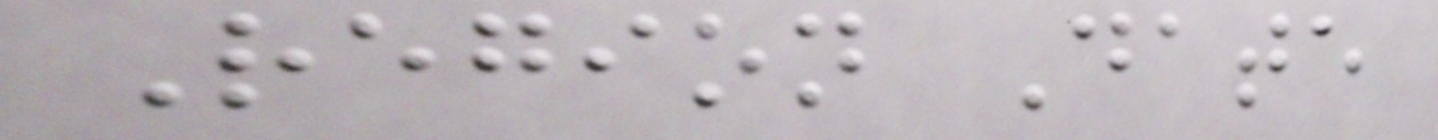Region Date
